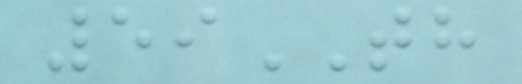59TH
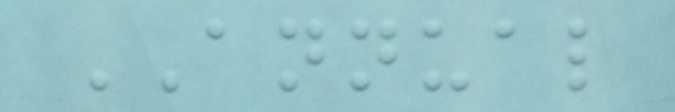ANNUAL
